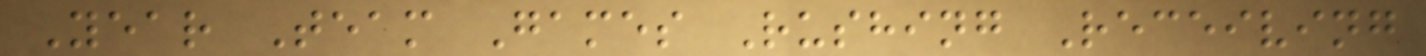Year Team Games Rushing Receiving
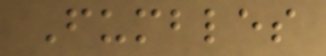Fumbles
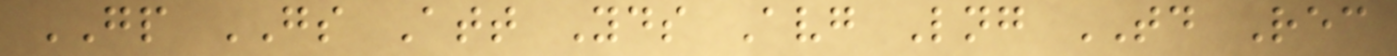GP GS Att Yds Avg Lng TD Rec
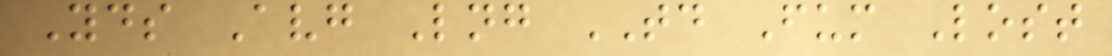Yds Avg Lng TD Fum Lost
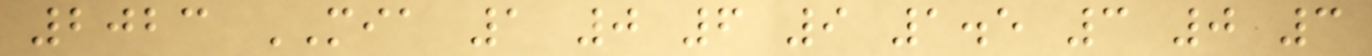2023 MIA 1 0 6 9 1.5 3 0 3
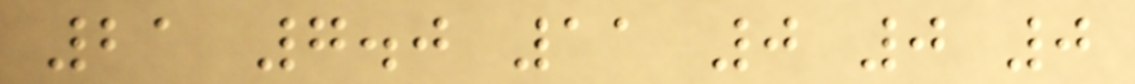21 7.0 11 0 0 0
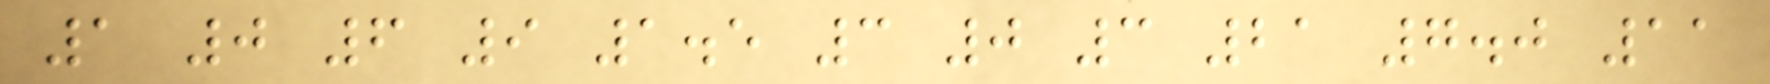1 0 6 9 1.5 3 0 3 21 7.0 11
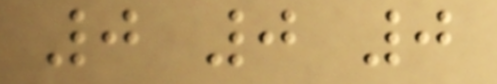0 0 0
